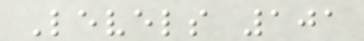Levels 101
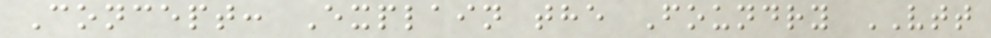Concept: Explain the Foundry VTT
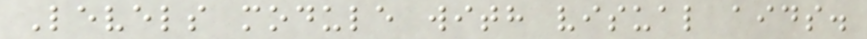Levels module with visual aids.
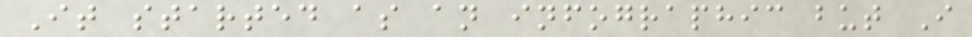It started as an infographic but I
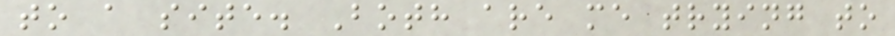to a site. Both are me trying to
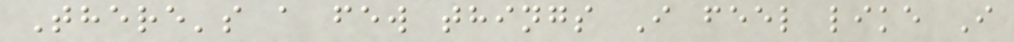There's a few things I feel like I
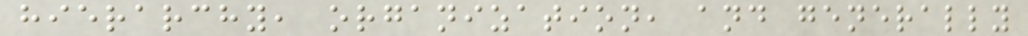hierarchy, organization, and generally
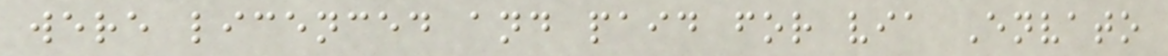were licenced and paid for via Envato
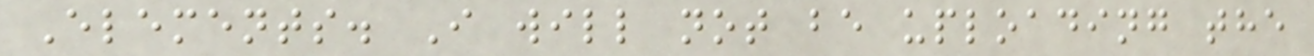Elements. I will not be uploading the
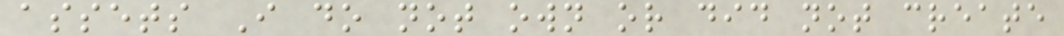assets I do not own or did not create
